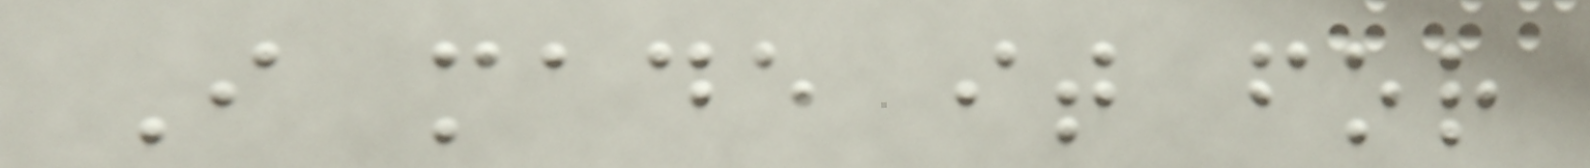I made it for
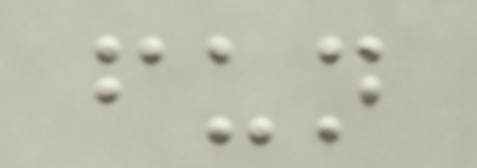fun
